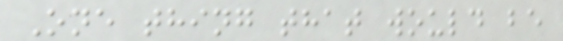One thing that would be
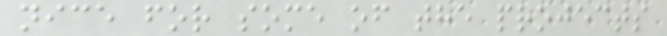nice for some of the projects
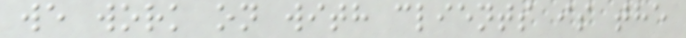we work on with clients is the
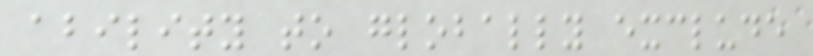ability to globally exclude
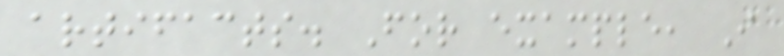artifacts. For example, I
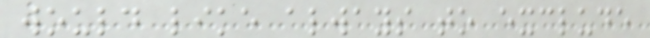would like always to exclude
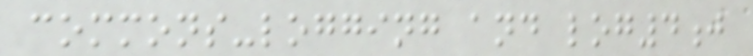commons-logging and log4j
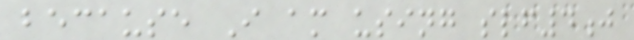because I am using slf4j
